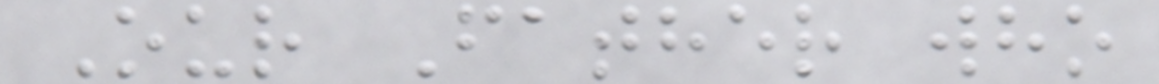Our Father who
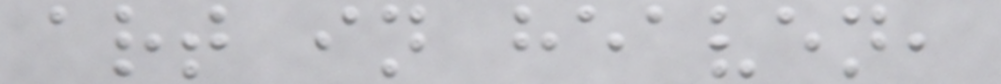art in heaven,
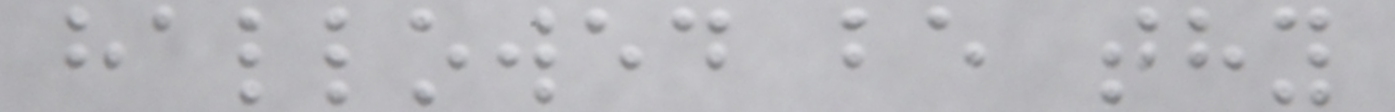hallowed be thy
